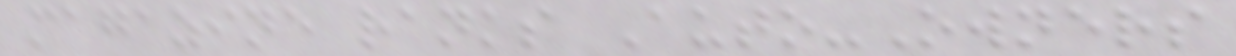magazine ranks Auto-Owners
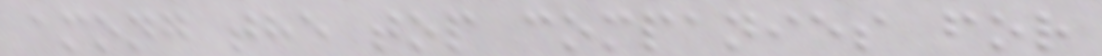among the top companies for
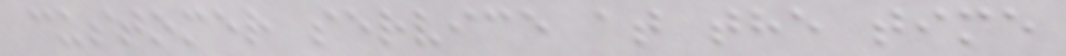customer service at the time
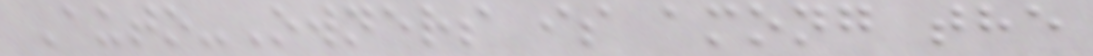Auto-Owners is among the
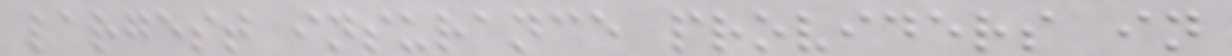largest insurance providers in
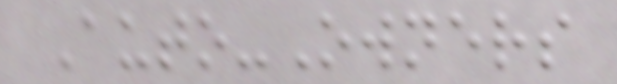Auto-Owners
